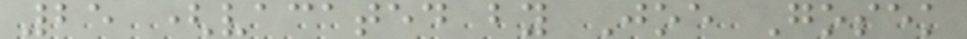25 (vacated by Joe Gosek
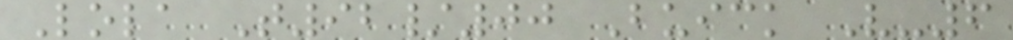Lola T92/00 Buick V-6
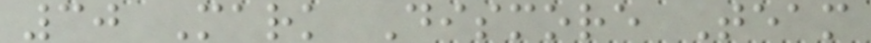30 Mark Dismore Team
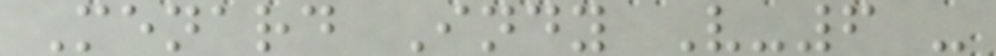Menard Indy V-6 -
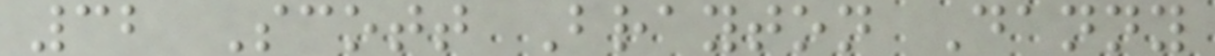32 Scott Brayton Danny
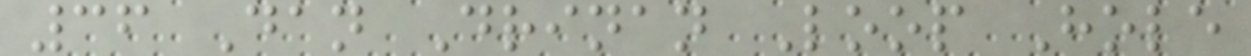36 Dan Drinan Loop Hole
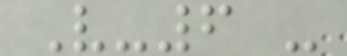V-6 -
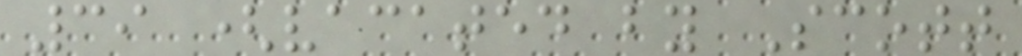39 (vacated by Scott
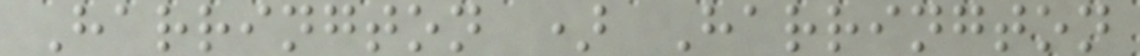Harrington ) Harrington
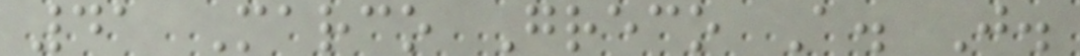41 Marco Greco A. J.
